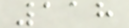118
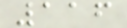116
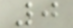0
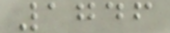1746
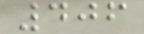406
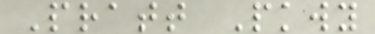Pratt Pkwy
